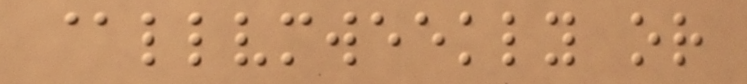@llvmweekly or
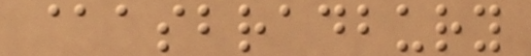@asbradbury
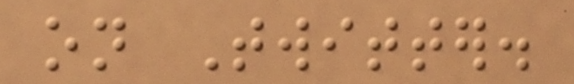on Twitter.
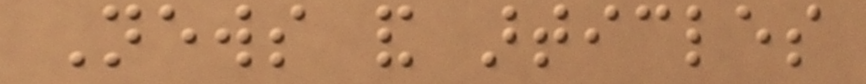News and articles
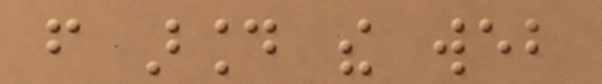from around the web
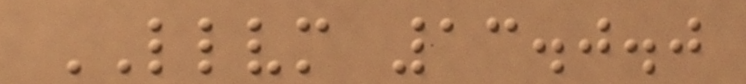LLVM 13.0.0
